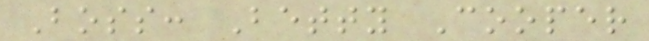Boss: Betty Cooper
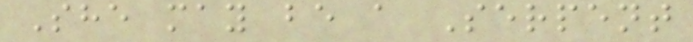She may be a Serpent
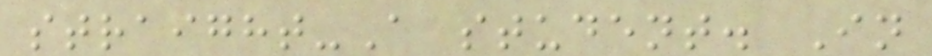straight-A student. In
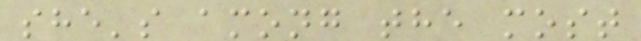she's among the most
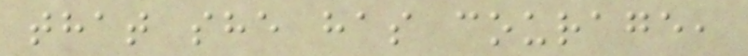that she has courage,
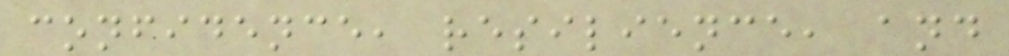confidence, resilience, and
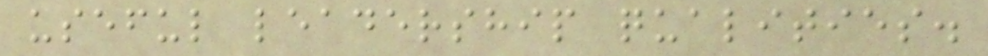useful leadership qualities.
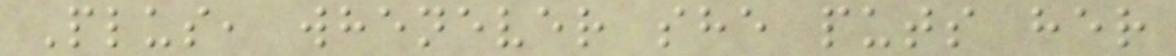Plus, whenever she puts her
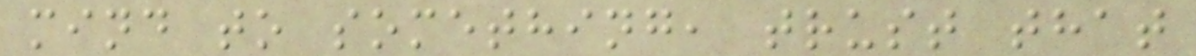mind to something, trust that
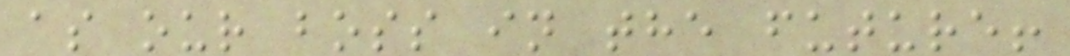as our boss in the future!
